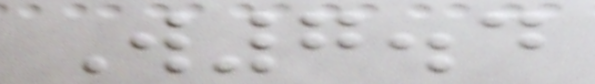W7.4
